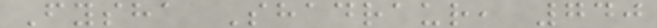Fysha Shadraur, 740
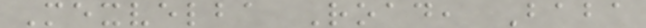Mexvelba Road, Baba
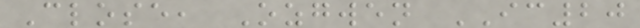Close, Ozgwen IC20
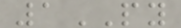1PY
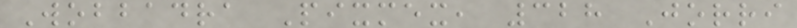Wobbadra Pixmex, 328 Jorri
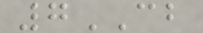7CB
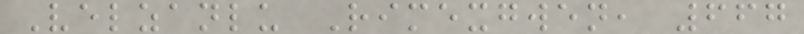Velzanlu Rimexgwen, 667
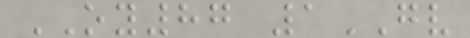OY87 1GV
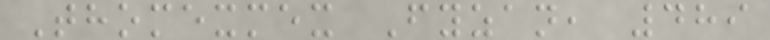Thomexmex Fyzan, 489
